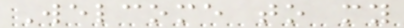Welcome to my
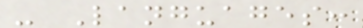- Languages:
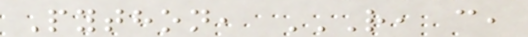Python, R, C,
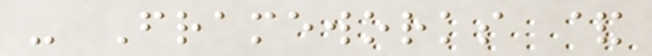- Frameworks &
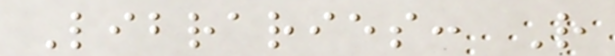Libraries: R
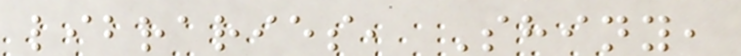libraries, Shiny,
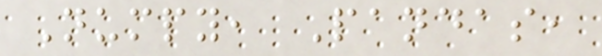Numpy, Pandas,
